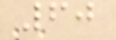60
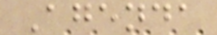Agenda
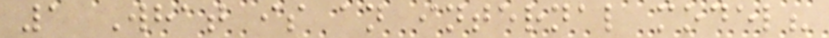1 What is an internal model?
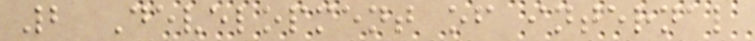2 Development of internal
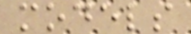models
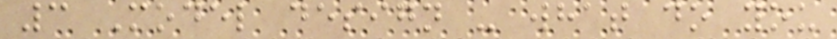3 Model design - what do you
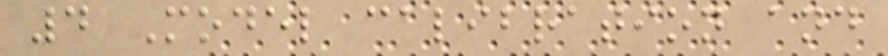4 Model calibration and
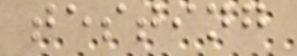testing
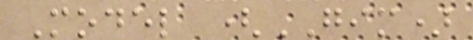Model (GIM)
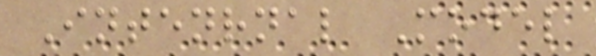Intenrnal Model
